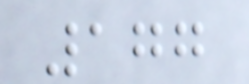177
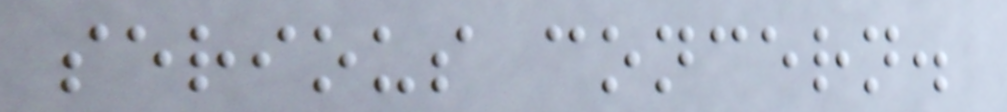serious concern.
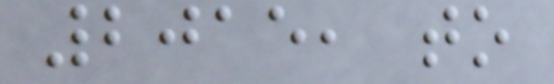2015, to
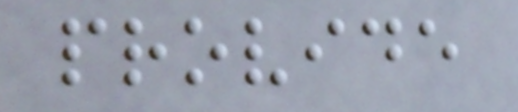provide
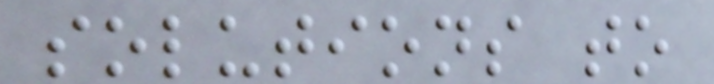solutions to
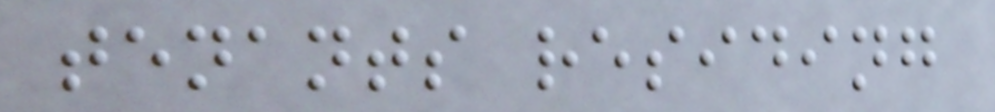tenants residing
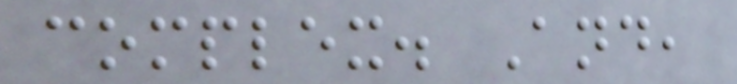complex. And,
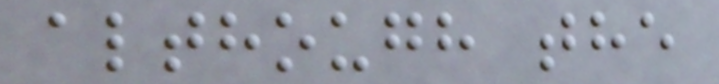although the
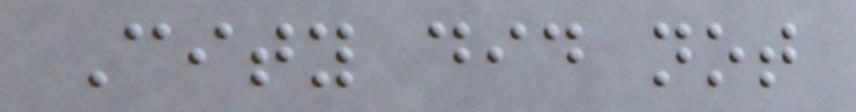City did not
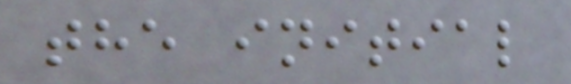the initial
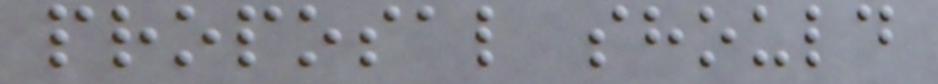proposal should
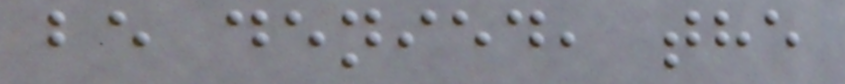be denied, the
